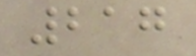217
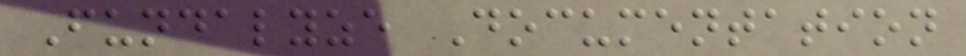Fundalyze Documentation
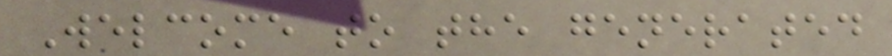Welcome to the generated
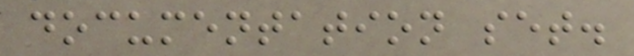documentation set.
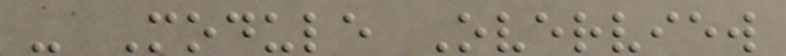- Module Overview
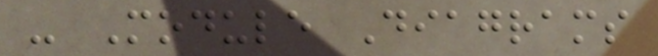- Module Diagrams
